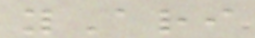yAri
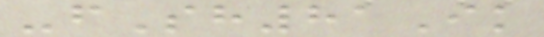-fSh81Ik
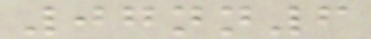07nn6
